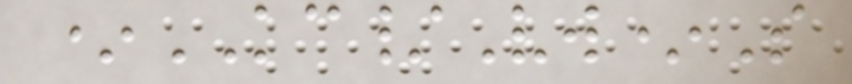*KC/Vw*S
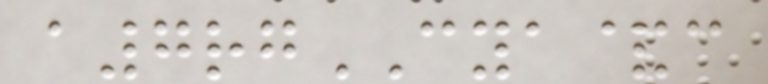a7rgCYA&c
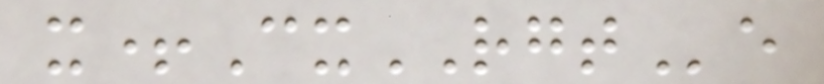x+CxRGTe
